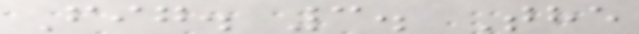Fig. 3. The
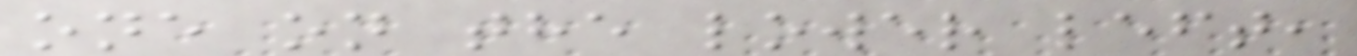one on the lower left,
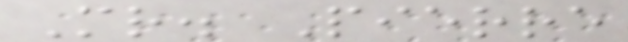Mr. Pierre
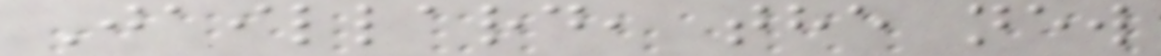Jaillard, the new
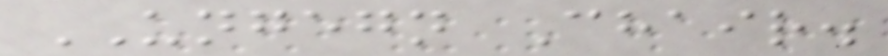UNGEGN Chair.
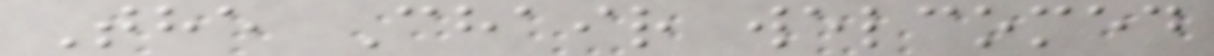The Chair welcomed
